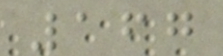167
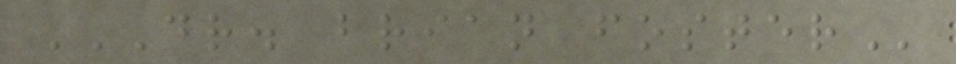DR. BRIAN FOSTER
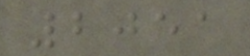2051
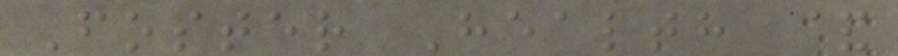Foster Health &
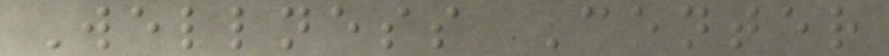Wellness Center
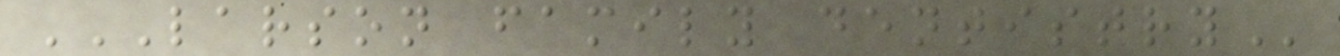LARSON FAMILY DENTISTRY
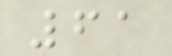61
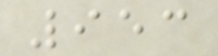953
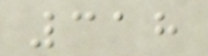318
